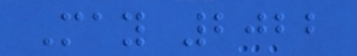May 2022
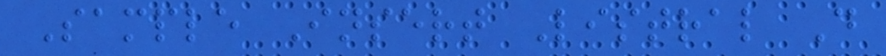Sample Insert Listral D
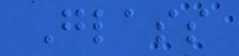Glass
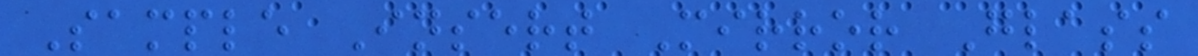Sample Insert Mirror Glass
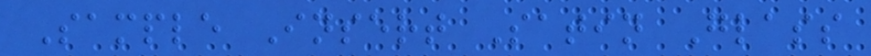Sample Insert Satin Glass
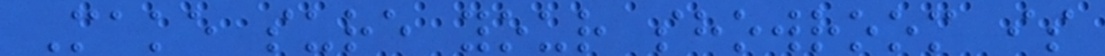Make sure your showroom is
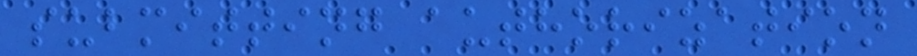submitting authorization
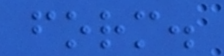form.
